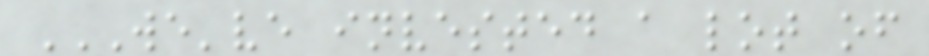WE'VE INVESTED A LOT OF
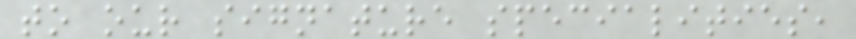to our signature specialities,
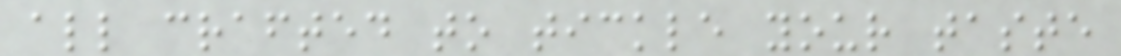all crafted to tickle your taste
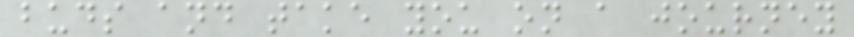buds and take you on a journey
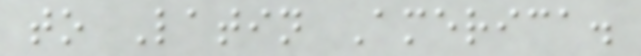to Latin America.
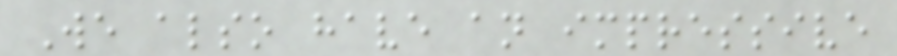We also have an impressive
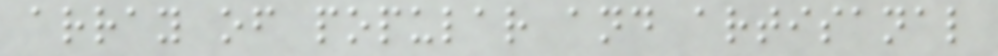array of popular and artisanal
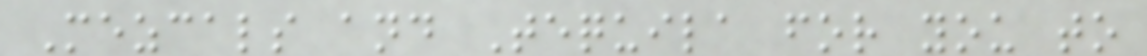Mezcals and Tequila for you to
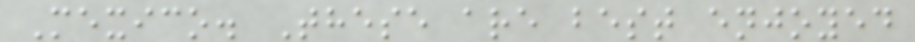Mexico. These are best enjoyed
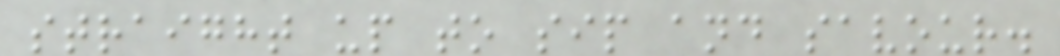straight up to sip and savour.
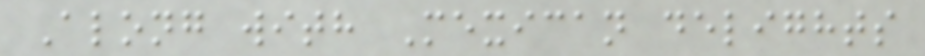Along with Mexican delights
